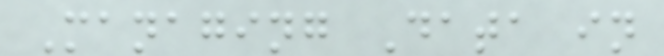Managing Data in
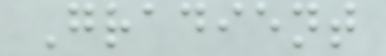Gradient
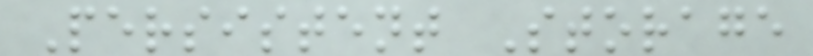Persistent Storage
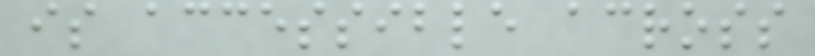is accessible across
